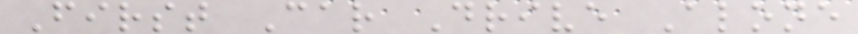First Car Drive Alone
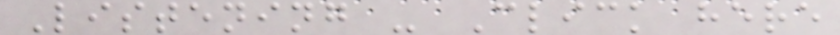Listening - Click here
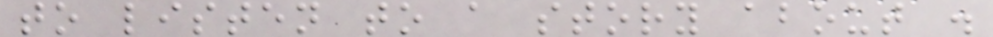to listen to a story about .
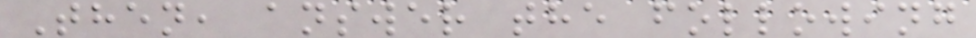Then, answer the following
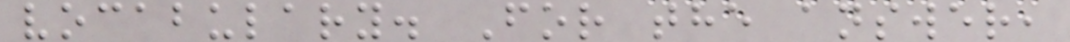vocabulary. For the answer,
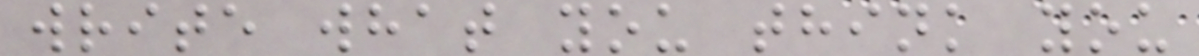write what you think you
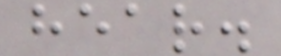hear.
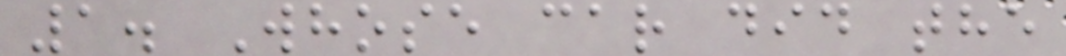1. Whose car did the
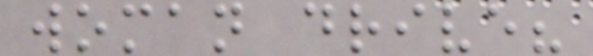woman drive?
